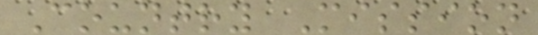Country Mission
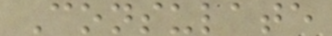Consulate
